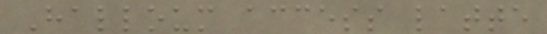Halloum access latte
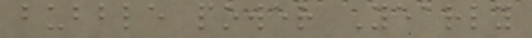bubble power Yearly
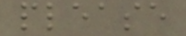please
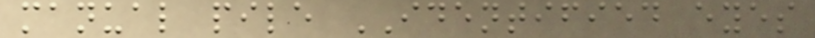manual pile IDENTIFIED eyes
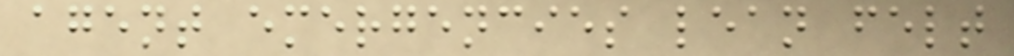agent emergencies lean felt
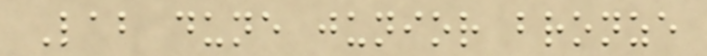Lab dune junior bronze
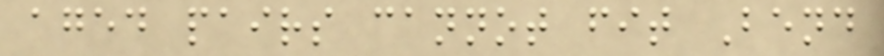aged pairs cannot fit Bend
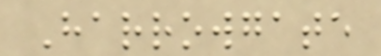Harrowgate
